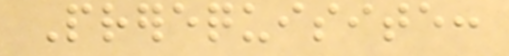Prerequisite:
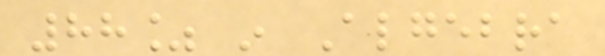88% in Algebra
